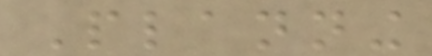Planning
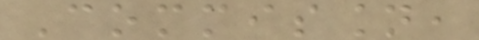Commission,
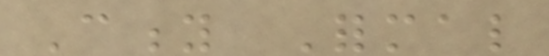City Formal
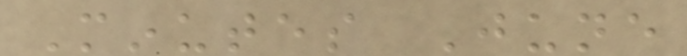Minutes June
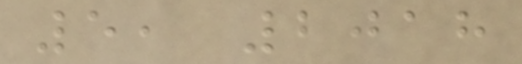5, 2018
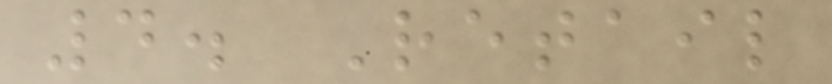4. Retail
